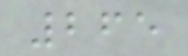265
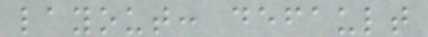layout: default
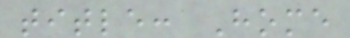title: Home
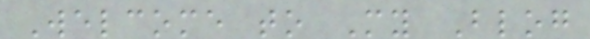Welcome to My Blog
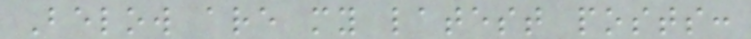Below are my latest posts:
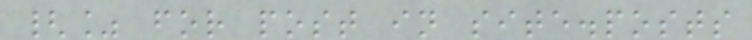{% for post in site.posts
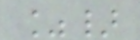%}
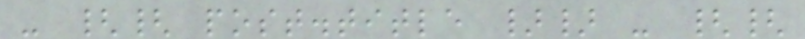- {{ post.title }} - {{
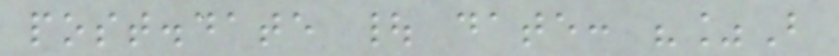post.date | date: "%B
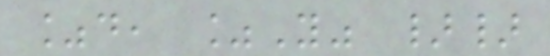%d, %Y" }}
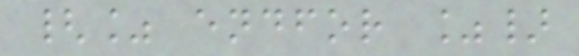{% endfor %}
